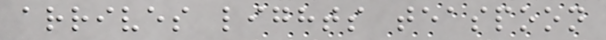arrives lights teaspoon
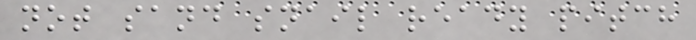not sand snail ready pitch
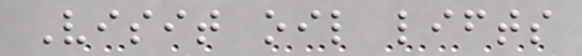Visit oil lifts
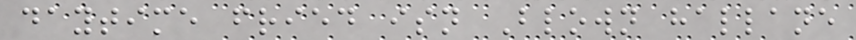daytime fried isn Blown hallane
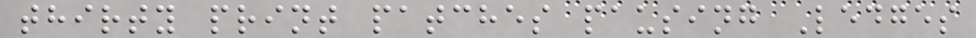thirty print patches pausing Ledges
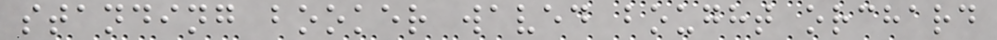standing booker waved bought orchard
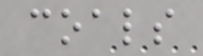coals
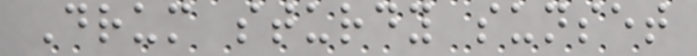Drum sturdy sunset
